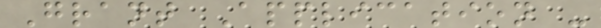Grant Application -
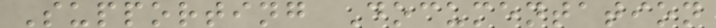Supporting Documentation
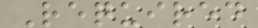Required
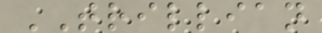TRILLIAN
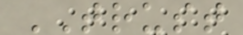TRUST
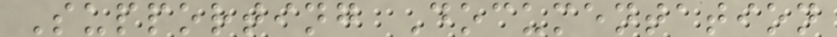Supporting Documentation
